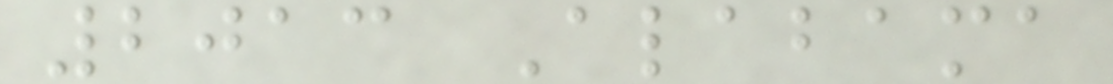2013 Alabama
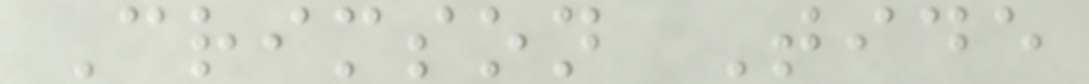Crimson Tide
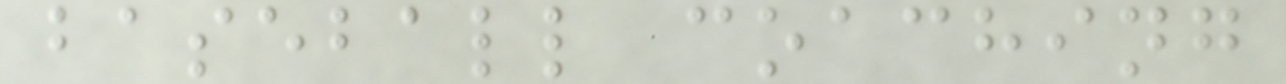baseball coaching
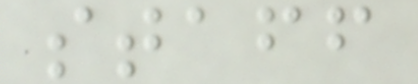staff
